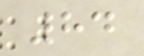84
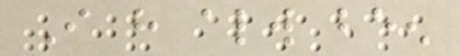I have always been
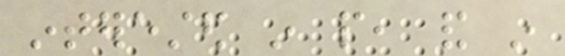interested in people, and in
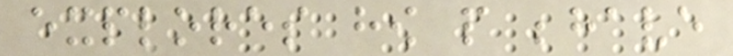explores how people behave
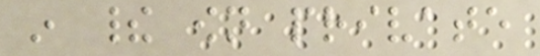in their own private
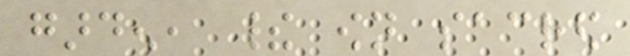garden, their own sacred
